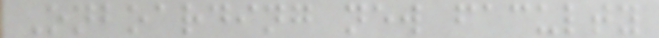Onboarding new faculty
